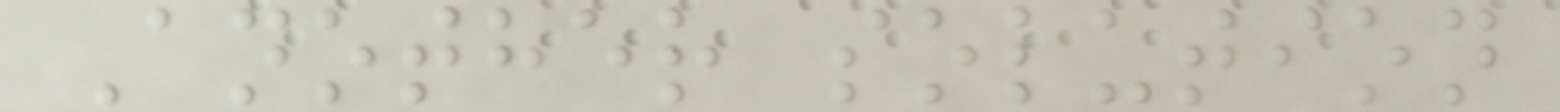Another solution
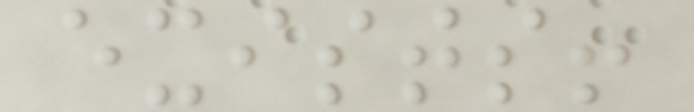exists!
